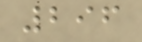296
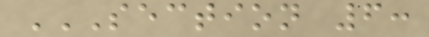SECTION 6:
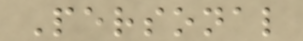Personal
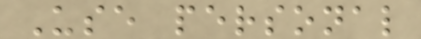Use personal
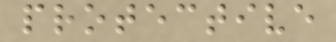protective
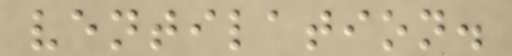ventilation.
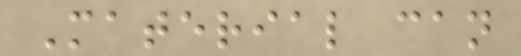Material can
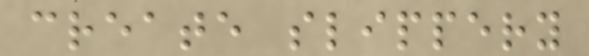create slippery
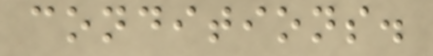conditions.
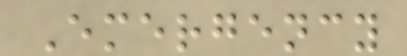Emergency
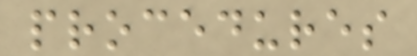procedures
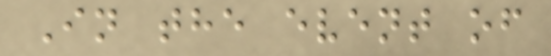In the event of
